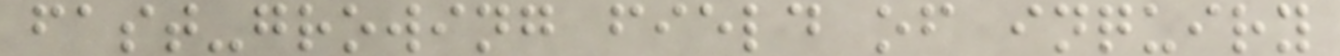fast-growing field of inquiry
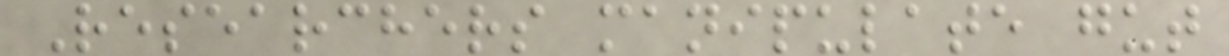Researchers manipulate gut
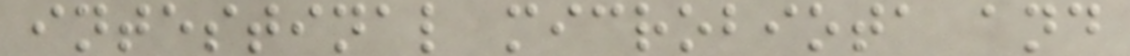intestinal microbiota and
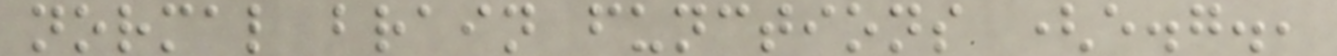normal brain functions (e.g.,
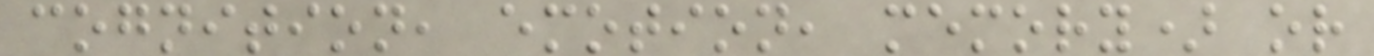cognition, emotion, memory) or
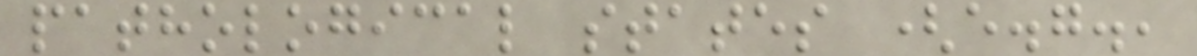pathological states (e.g.,
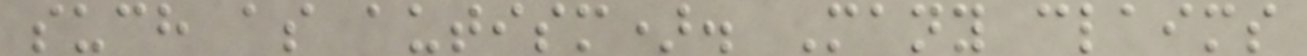such as autism). Many claims
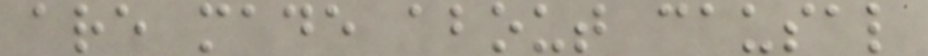are made about causal
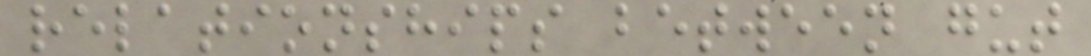relationships between gut
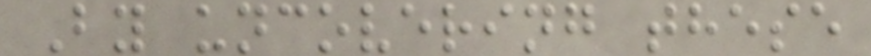By uncovering these
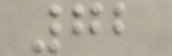72
